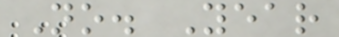No. Year
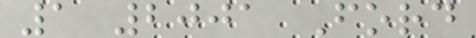1 2001 Ford
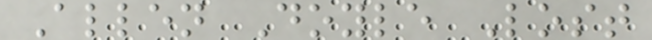Allen Doyle Lost
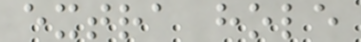extra hole
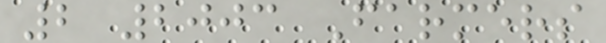2 2003 Farmers
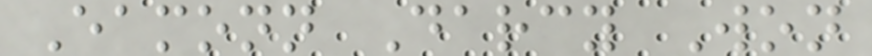Eamonn Darcy Won
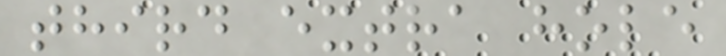third extra hole
